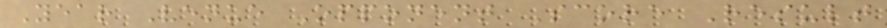Year Venue Opponent Score Result
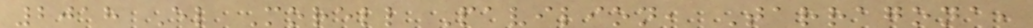2018 El Morell Pavilion, Tarragona,
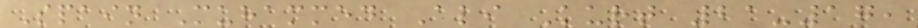Spain Muhammed Ali Kurt 21-17,
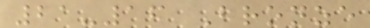21-16 Bronze
